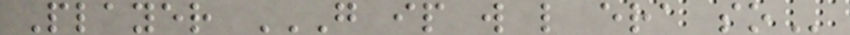Player G IP W L ERA SO
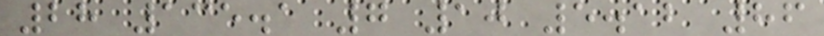28 135.1 7 10 5.12 86
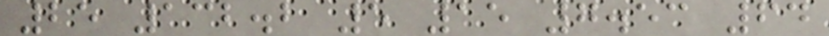25 132.2 5 15 7.53 64
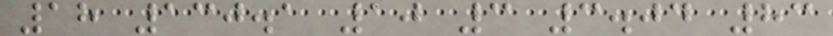18 130.1 10 3 3.04 83
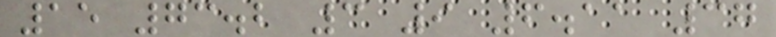15 73.2 3 9 6.11 37
